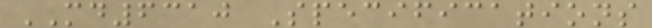MD6310 Specifications
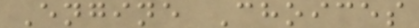Engine Choices
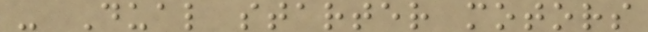- Dual starter motors
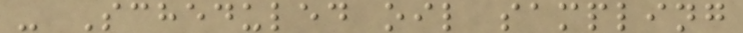- Scheduled oil sampling
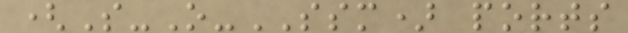(S-O-SSM) ports
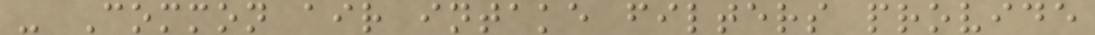- Common air intake filters provide
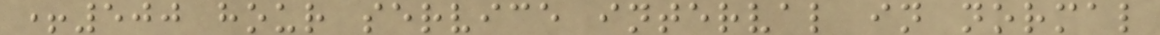+500 hour service interval in normal
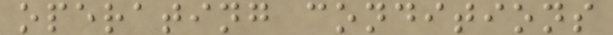operating conditions
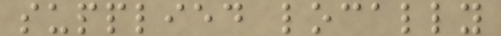supplied locally
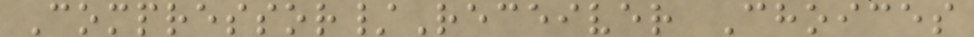Compressor/Receiver Choices
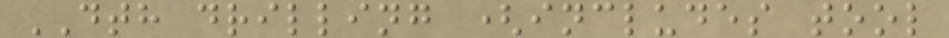DTH drilling (includes tool
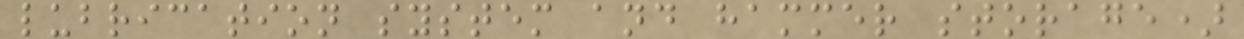lubrication system and hammer storage)
